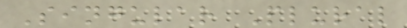Singular Plural
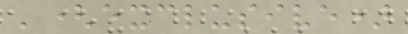'(exclusive)
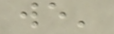we'
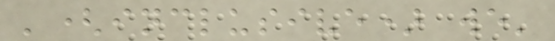'(inclusive) we'
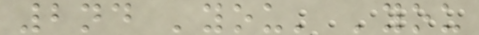2nd 'you' 'you
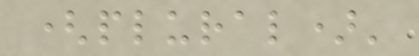(plural)'
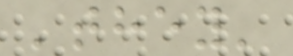'they'
